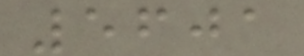5601
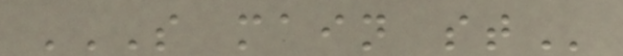S MAIN ST
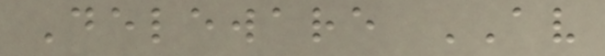Deleware AV
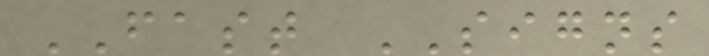FAST SIGNS
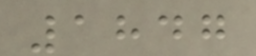1847
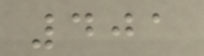401
